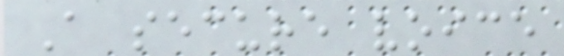A secure voice
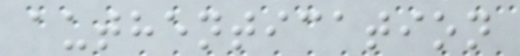authentication
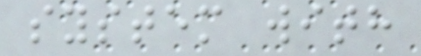system with
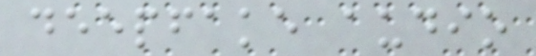deepfake audio
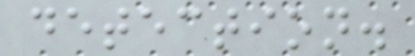detection.
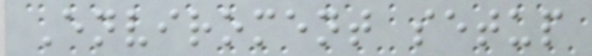Enviroment setup
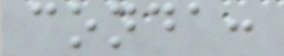conda:
